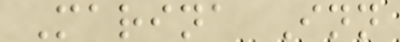Marina Inn
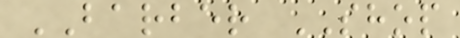BARBER SHOP
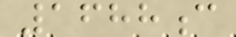1688c
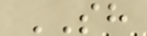SH
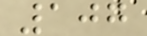107
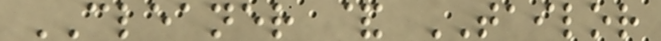CLEANER & TAILOR
